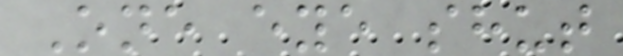One eye shut
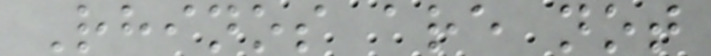Rhinos are not
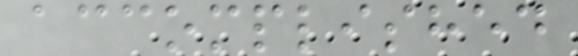accomplished
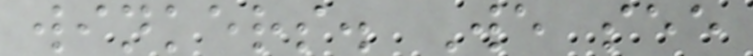winkers. We see
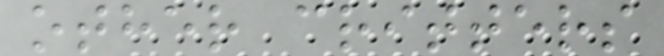other critters
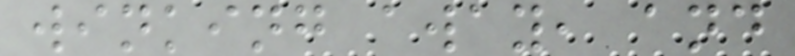winking away, and
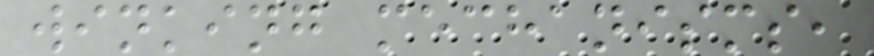winking mechanisms,
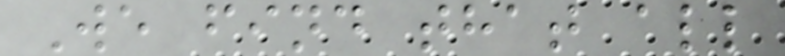We find that all
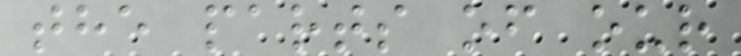the parts of our
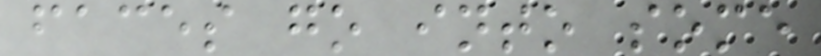faces go into some
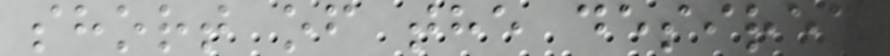short of the desired
